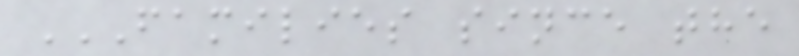FAMILIES SINCE THE
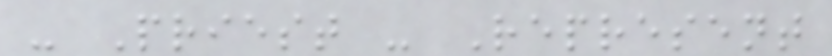- Priest - Represent
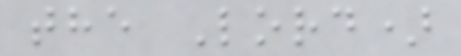the Lord)
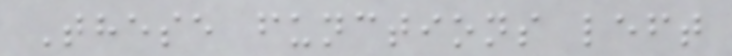These functions left
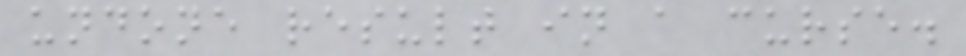undone result in a curse.
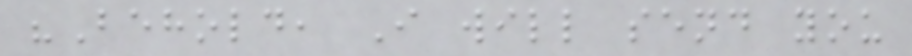"Behold, I will send you
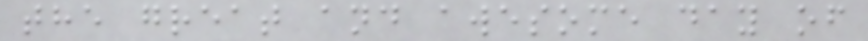the great and awesome day of
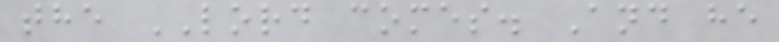the LORD comes. And he
